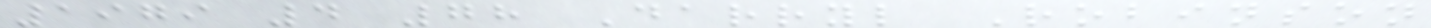1979 4 78 Darryl Robinson
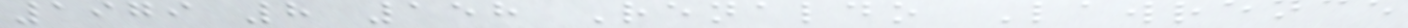1979 8 158 Renaldo Lawrence
